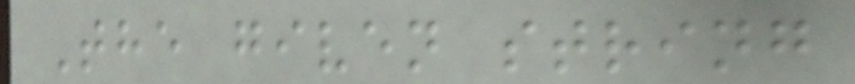The given string
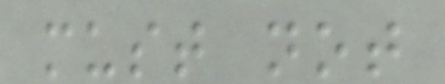must not
